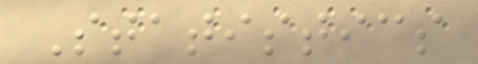Statistics
